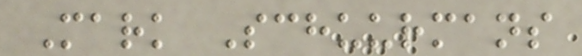Mark Schuurmans
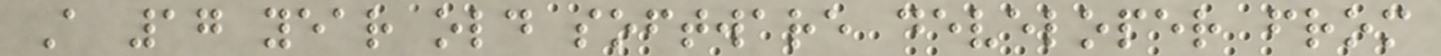A 17 year old software developer from
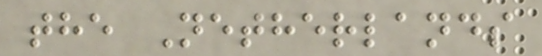the Netherlands
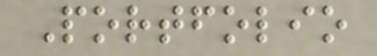Portfolio
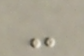-
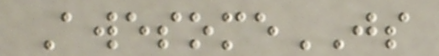AwesomeJS
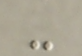-
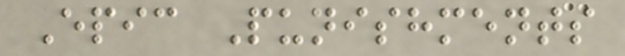Epic Punishments
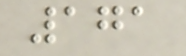171
